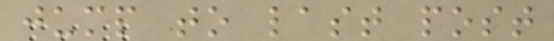jump to last post
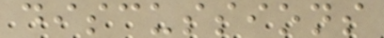discussions
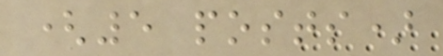(5 posts)
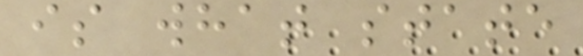is what state
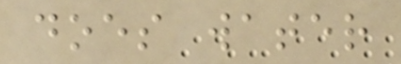does water
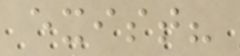exist?
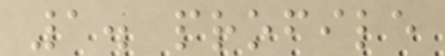1. profile
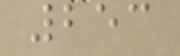253
